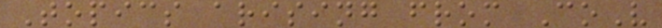Topics arising from CoV
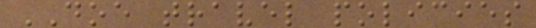DOE travel policies
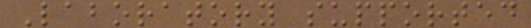Laboratory supported
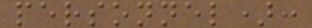personnel):
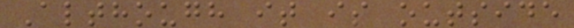Although it is outside
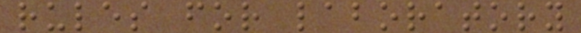rules for laboratory
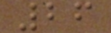26
